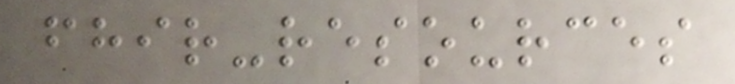fhir-resources
